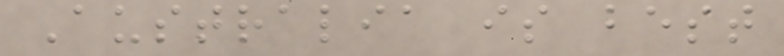Australia is best
